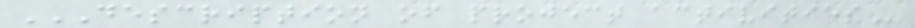DESCRIPTION OF PROJECT ACTIVITIES
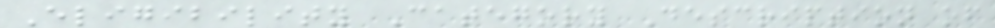Eligibility Category Description of
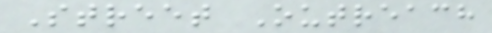Street Outreach
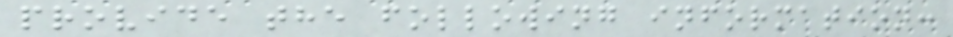provide the following information:
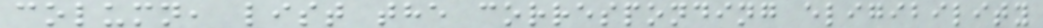column, list the corresponding eligibility
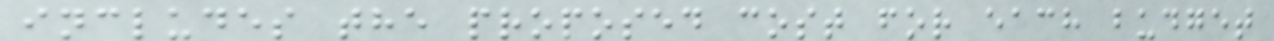includes the proposed cost for each budget
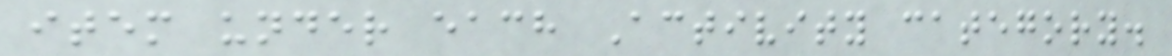item under each Activity category.
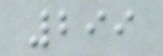299
